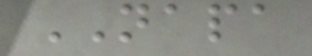NAPA
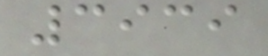3939
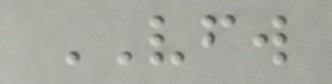VFW
